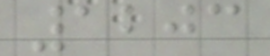1203
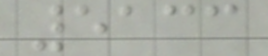5133
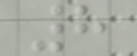8
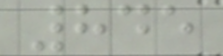845
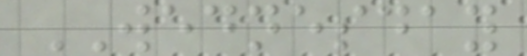WEDNESDAY
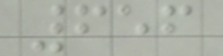656
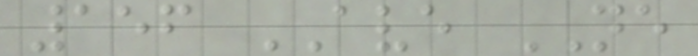156 AVE NE
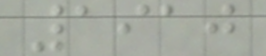1910
